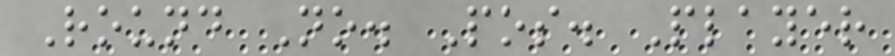Round No. Pos. Player
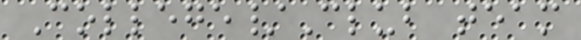College/Club team
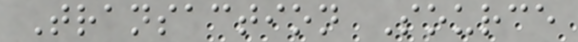Transaction Source
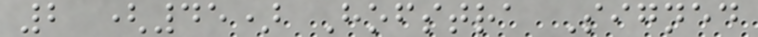2 (45) Hofstra Signed
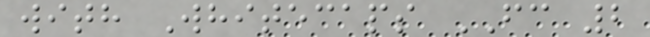with Whitecaps FC 2
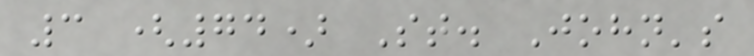3 (74) St. John's
